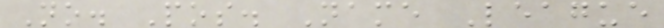No. Pos. Name League
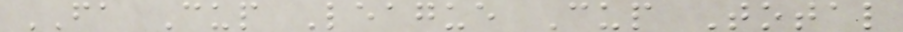FA Cup League Cup Total
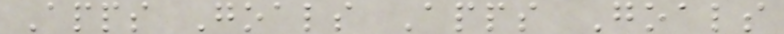Apps Goals Apps Goals
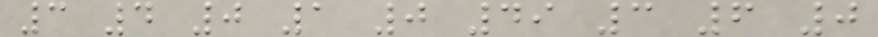3 4 0 1 0 49 3 6 0
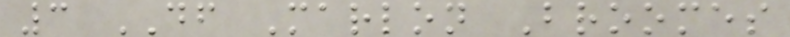3 DF Marlon Broomes
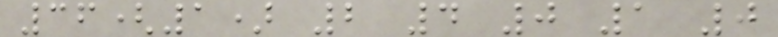36(1) 2 4 0 1 0
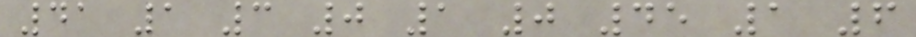41 1 3 0 1 0 45 1 6
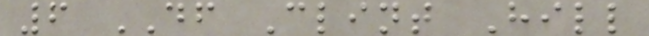6 DF Clint Hill
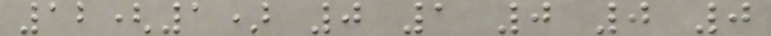12(1) 0 1 0 0 0
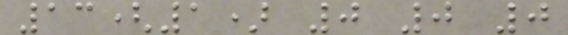13(1) 0 0 0
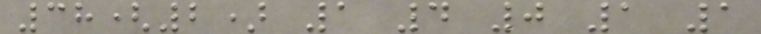38(2) 1 4 0 1 1
